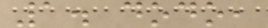1. dodo,
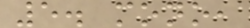5. mono,
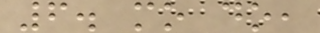6. mo do,
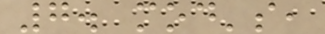7. mod's,
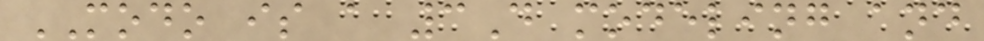MODO is a 3D modeling and
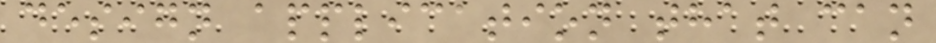design application that can
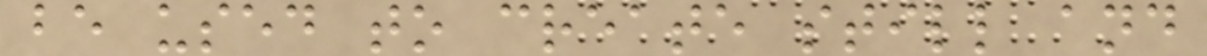be used to create still and
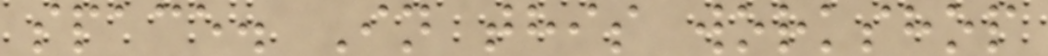space. In this workshop
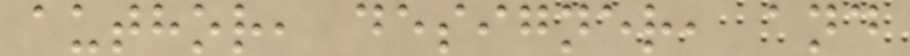author, designer, and
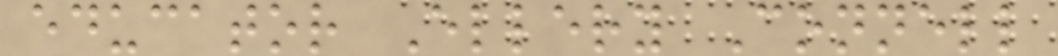educator Ellery Connell
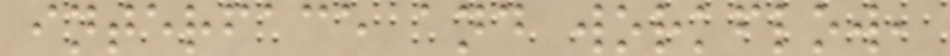interface and workflow,
